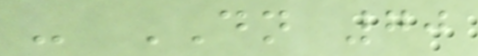- DN 70
